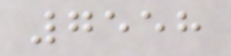7558
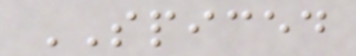SPICED
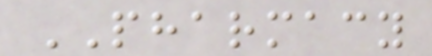PHARMACY
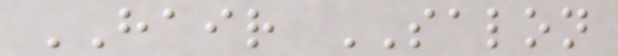HAIR SALON
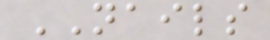NAILS
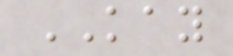KAY
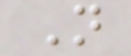N
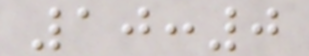10:0
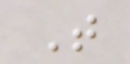T
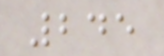245
